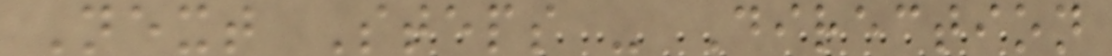Next Steps - Direction
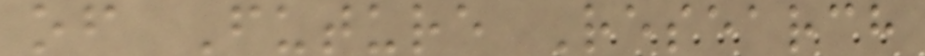of Future Research
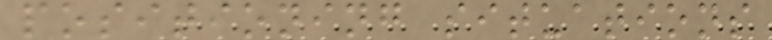positioning situations
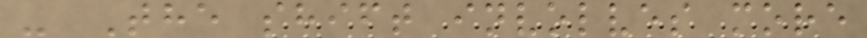- The shift involves more
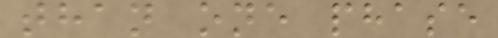than one phase
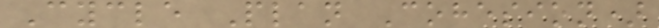Cycle Plan Cohesion)
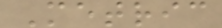Metric
